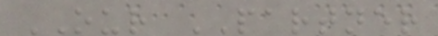OUR PARTNER
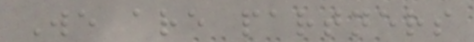We are partners
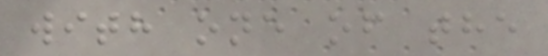with one of the
